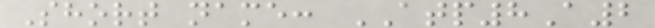Short name: ATP8A2
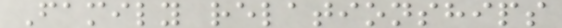Family relationships
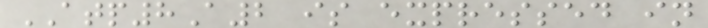ATP8A2 is expressed in
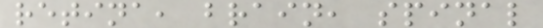retina, brain, spinal
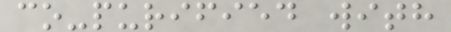co-purified with
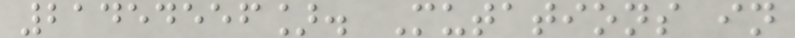21454556]. Mutations in
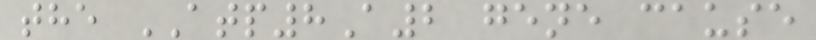the ATP8A2 gene cause
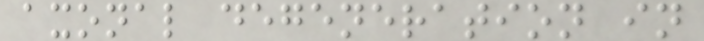axonal degeneration in
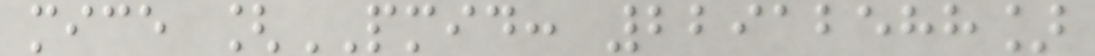mice [PMID: 22912588]
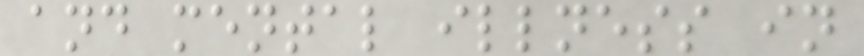and mental illness in
